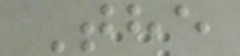The
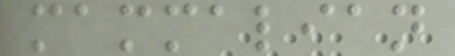mammalian
